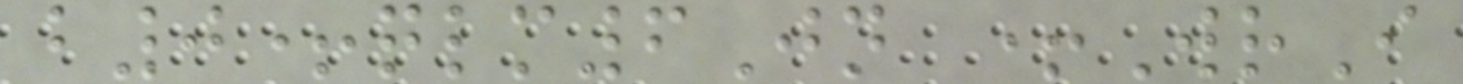b0+qlm6Jn +WrI
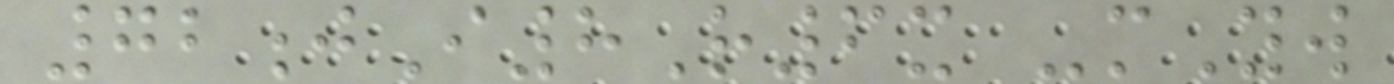72jI8R6x -mYw
